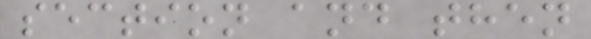section and then
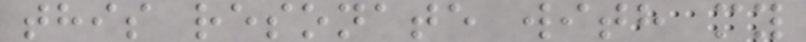this resonate with my
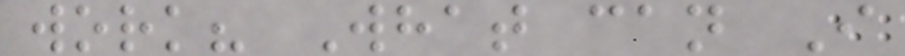work? What can I
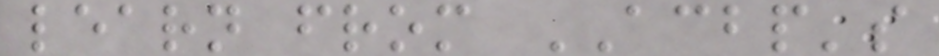learn from ACBP's
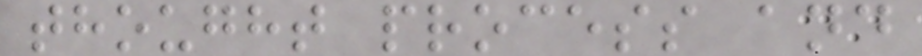thought process and
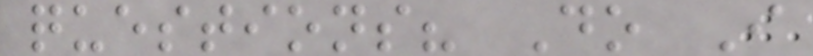questions? Do I
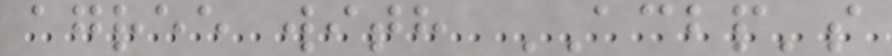agree with ACBP's
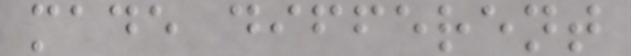made different
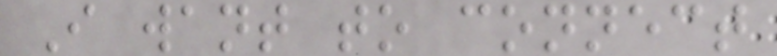I want to connect
